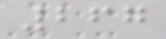267
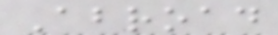Abroad
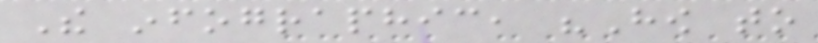The infographic, "How to
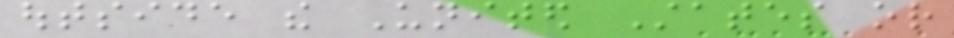outside the United States or
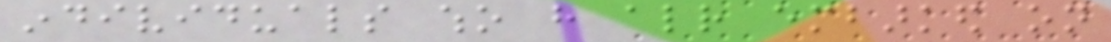individuals who have already embarked on
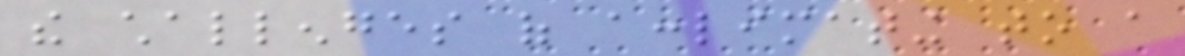the challenges of acclimating to a
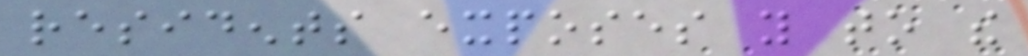residents exposes you to the
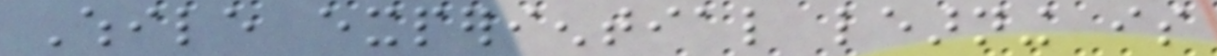While experiential learning is
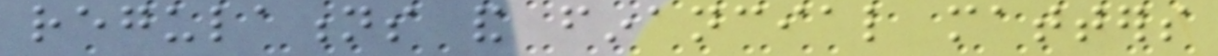regulations and financial matters
